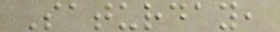Saturday,
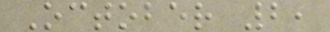October 2,
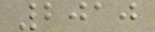2010
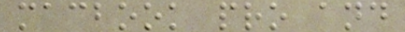macbook pro and
